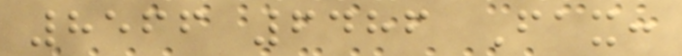8566 6486 Fax:
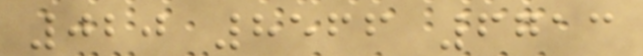020 8566 6713
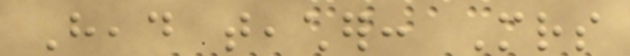Head teacher: Mrs
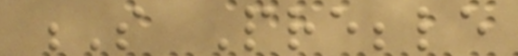S Prebble
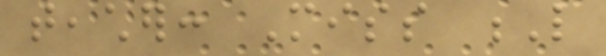teacher: Miss L
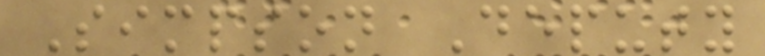Simpson Deputy
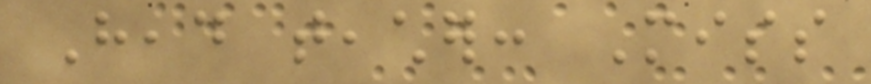Head teacher: Miss
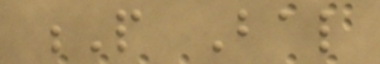P Bal
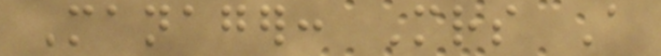Manager: Mrs A
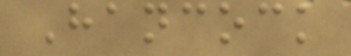Hancock
